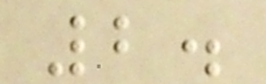2.
